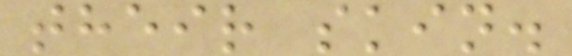their skin.
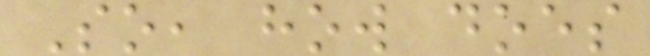So, how does
